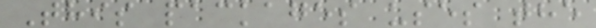This packages uses the
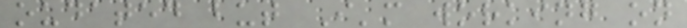oudated but I'm working on
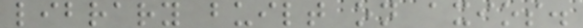library built on axios.
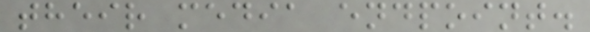their media endpoint.
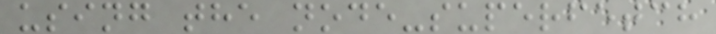using the node-superfetch
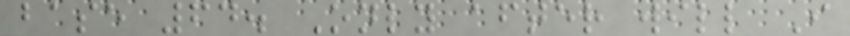base 64. Only after will I
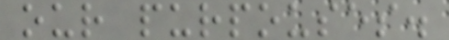our purpouses.
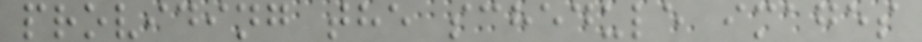providing the schedule images
